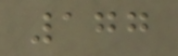177
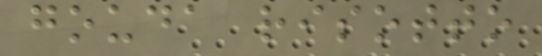gouda risotto
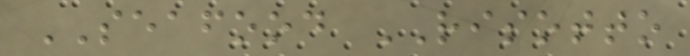SEAFOOD RISOTTO
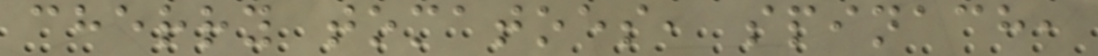cherry tomatoes, spinach,
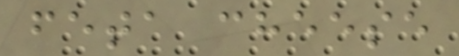feta cheese
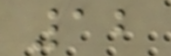12
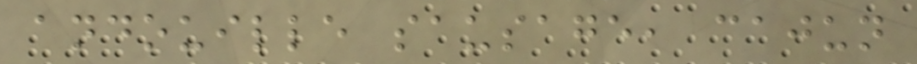andouille sausage, cajun
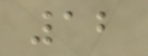12
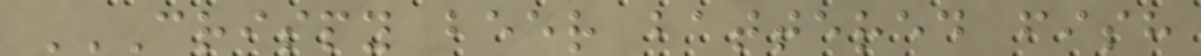CRISPY BEER BATTERED FISH
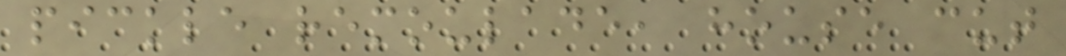pickle remoulade, house cut
